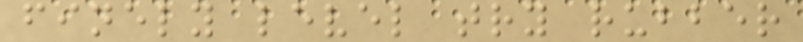finely level try rubber
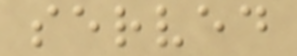served
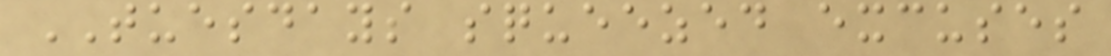TUESDAYS squeezed excuses
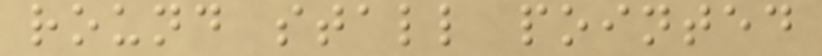round stall pointed
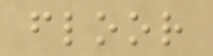floor
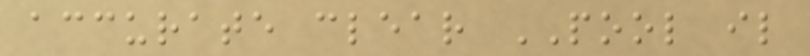accurate clear POOL il
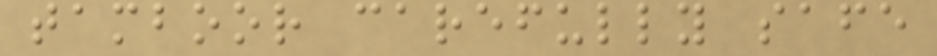tamboor carefully safe
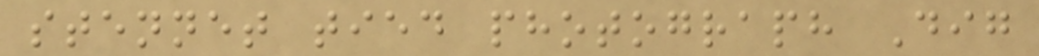stennet tied photograph Dig
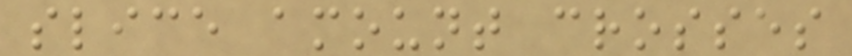slice amount crosses
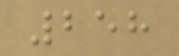258
